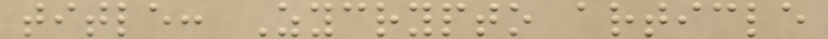title: Zycrypto article
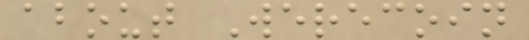about Werecoin
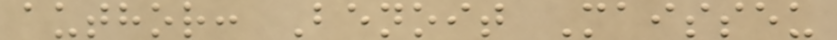author: Benoit Maisseu
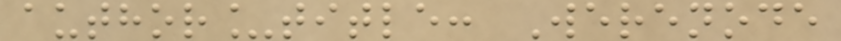author_title: Werenode
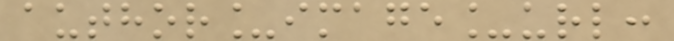author_image_url:
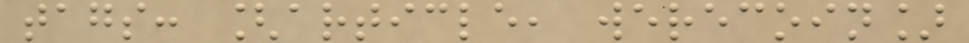tags: [article, werecoin]
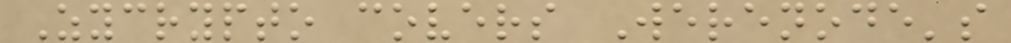Zycrypto covers Werenode's
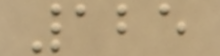125
